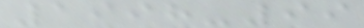1998-99
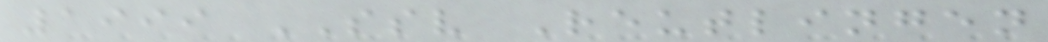1999 SSV Reutlingen
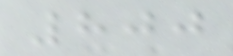800
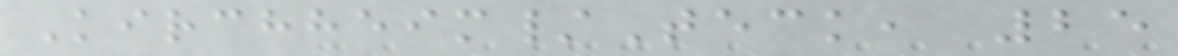Kirchheim/Teck, 25
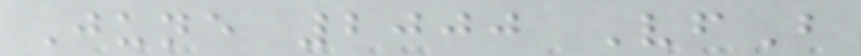June 2000 VfB
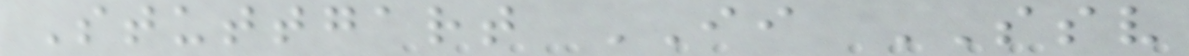Stuttgart II SSV
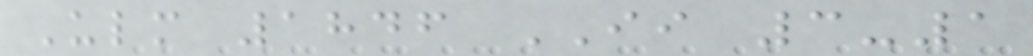Ulm 1846 II 3-1
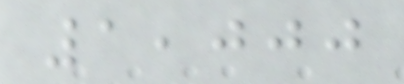1,000
